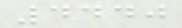4440
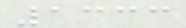1333
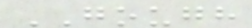GOUGH
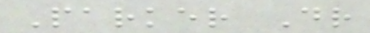Parker Dr
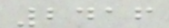2416
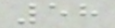58
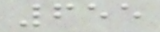655
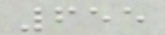655
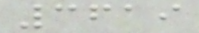3619
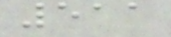511
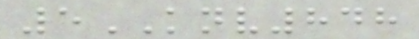5KNV848
